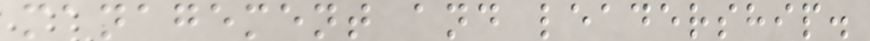management and leadership.
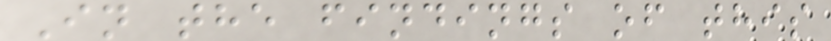In the findings of this
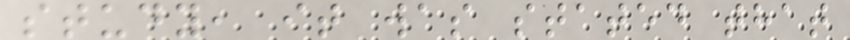study, it was stated that
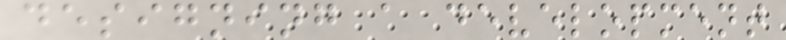designing a development
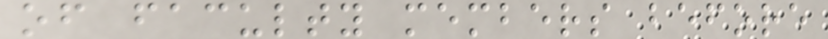of faculty members before
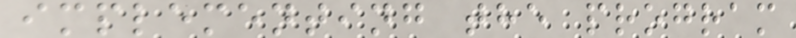implementing the program
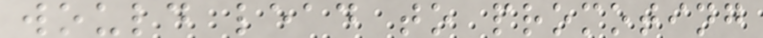would lead to promoting
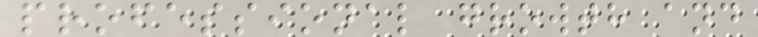professional growth and
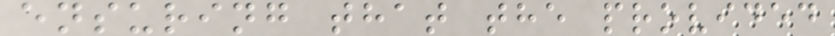ensuring that the provided
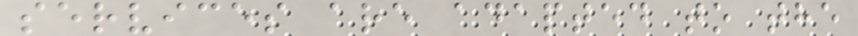services are adapted to the
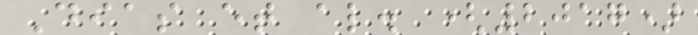Dias et al. (2017)
